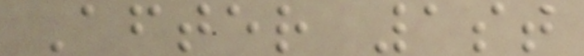After 1st
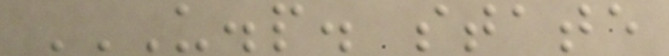U.P. STATE
